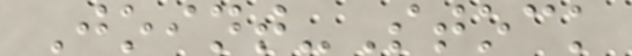Joint-Stock
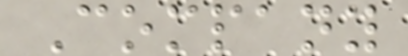Company
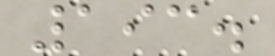193.
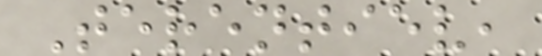Terentiev,
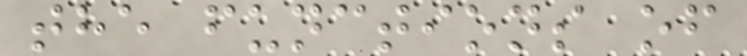the functions of
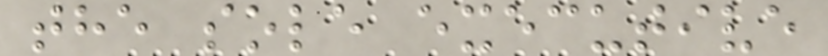the sole executive
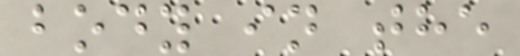body in the
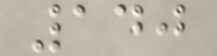140
